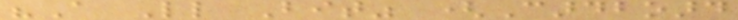"A Little Bit" (Cardboard
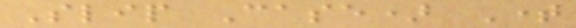Slip Case) Time
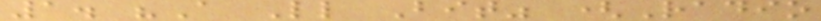1. "A Little Bit" (Radio
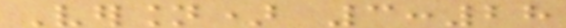Version) 3:28
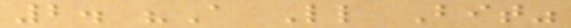2. "A Little Bit"
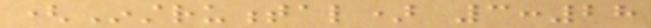(Instrumental) 3:28
